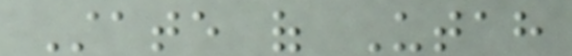State of Utah
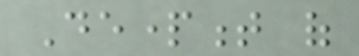Department of
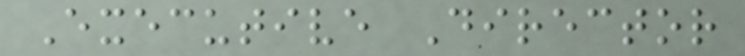Executive Director
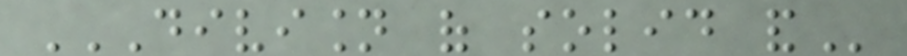DIVISION OF SOLID AND
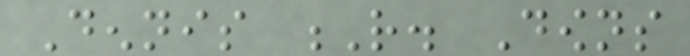Dennis R. Downs
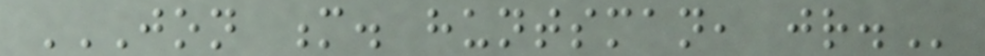JON M. HUNTSMAN, JR.
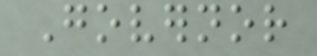Governor
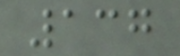137
